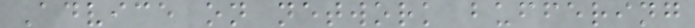Advice on network buffering
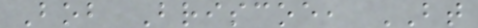Bob Briscoe, BT
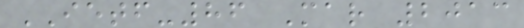IETF-86 Mar 2013
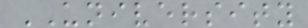UNIVERSITY
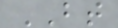BT
